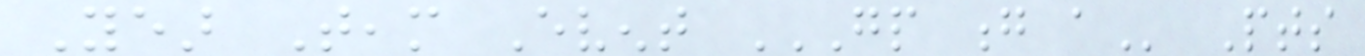Year Team Event GP G A Pts
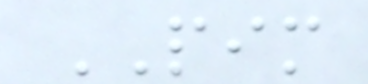PIM
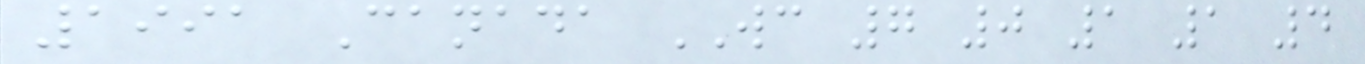1991 Canada WC 7 0 1 1 4
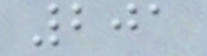201
